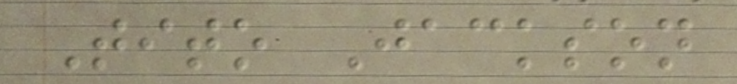Tito Jackson
